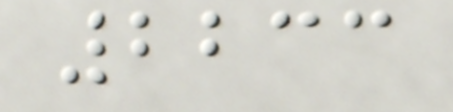2233
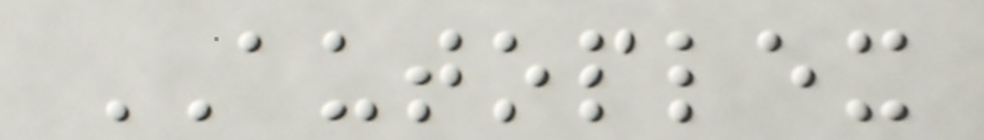AUTOPLEX
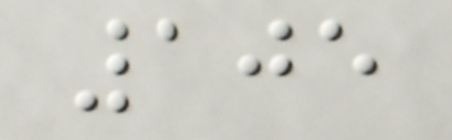105
